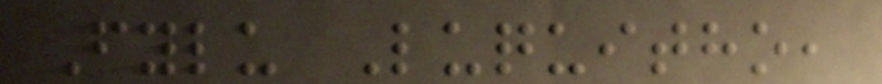Fylu Luquitho,
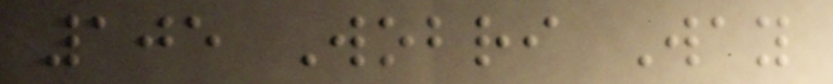105 Wobri Way
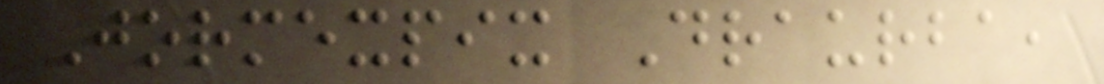Jormexpix Draurba,
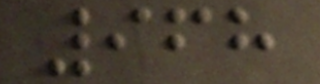968
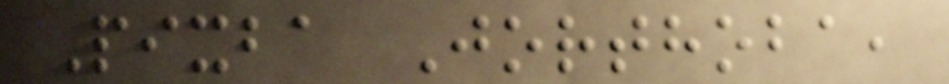Pixba Jorthoba,
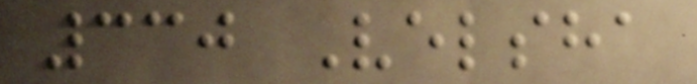330 Velsha
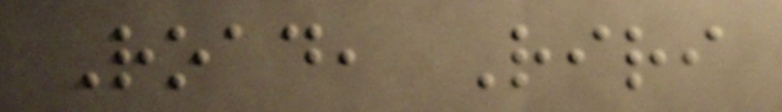Road, Riri
